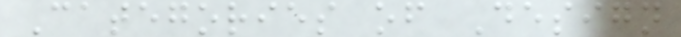Categories of Design
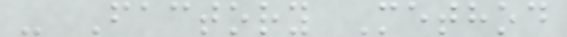- Factory Method
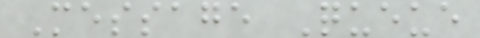Message Queue
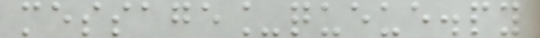message_queue.py
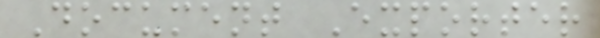Document Exporter
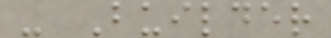- Builder
